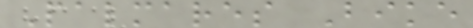Palmares Bike
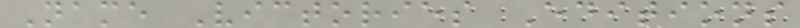Name Victories Editions
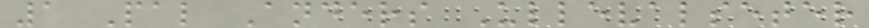1 Pal Anders Ullevalseter
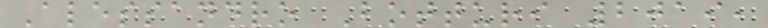Alessandro Botturi 2019,
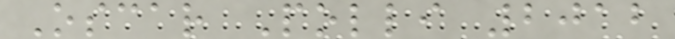Oscar Polli 2012
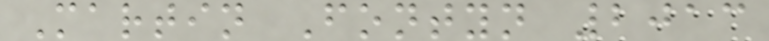Martin Fontyn 2013
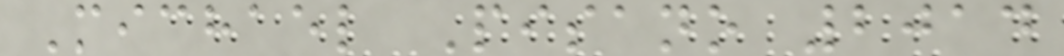Michael Pisano 2014
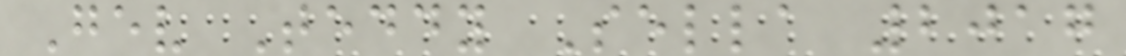Gev Teddy Sella 2017
